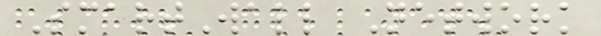SmartWall Network
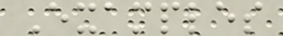Examples
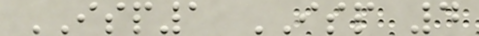ISP1 ISP 4
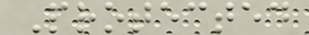Protected
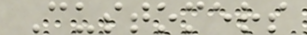Customers
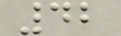42
